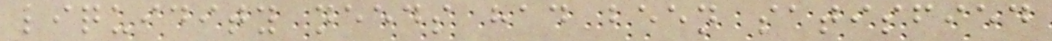liquidity needs had been satisfied
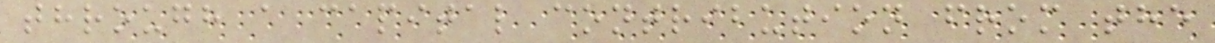through a capital contribution from the
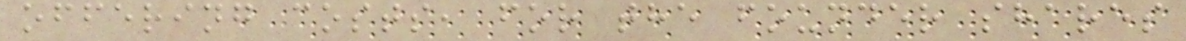offering costs, for the founder shares
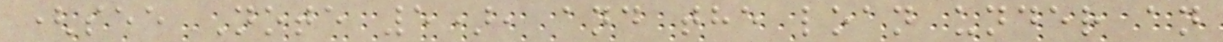(see Note 5), and the loan under an
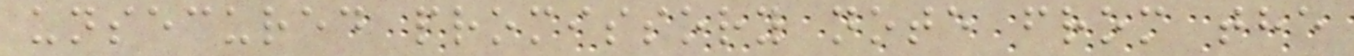unsecured promissory note from the
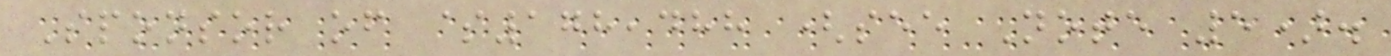Sponsor of $178,488 (see Note 5).
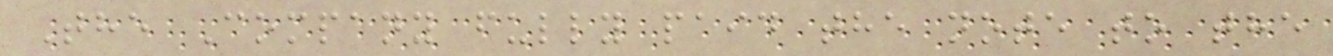The Company fully paid the note to the
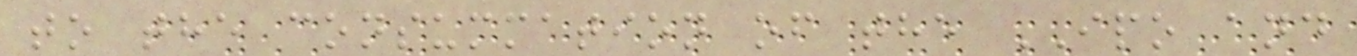to the consummation of the IPO and
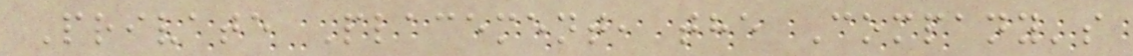Private Placement, the Company's
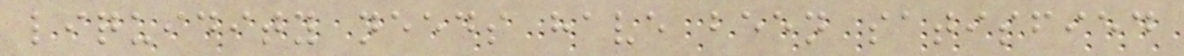liquidity needs have been satisfied
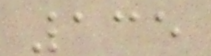135
